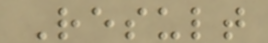Result
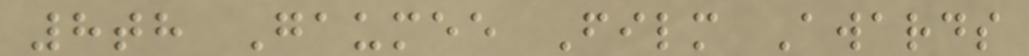8th Gaumee Film Awards
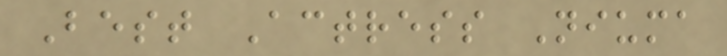Best Actress Niuma
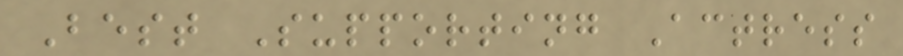Best Supporting Actress
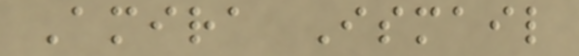Amira Ismail
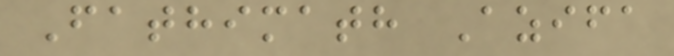Fathimath Azifa
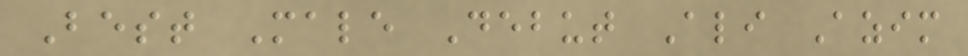Best Male Debut Ali Azim
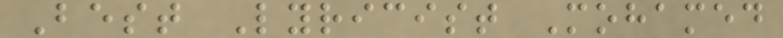Best Lyricist Mohamed
